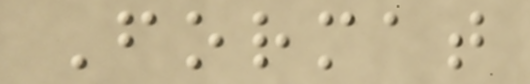Format
